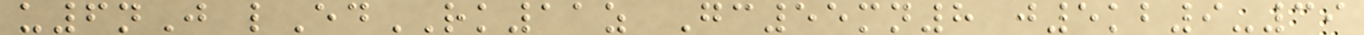u6nJ lEdRK11z Gc55mn8 j5kb9-39
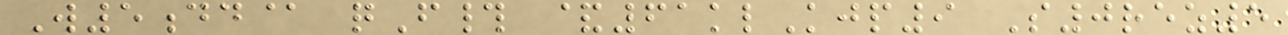W5dd@ qF# &61klKjp9 S0rez5
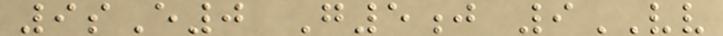9sE0 G5j 9VV
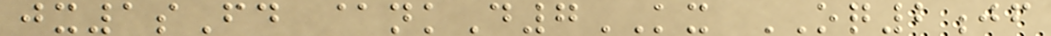jx1sFd @nkD7KX OQ2jf
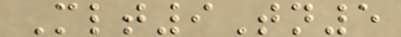Mlt9Tn5
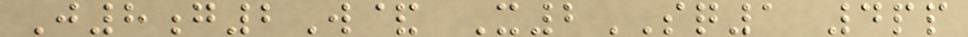J8g2W& X2SQ1 4pp
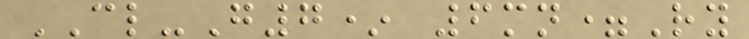CL-G7* 6mn=Ry
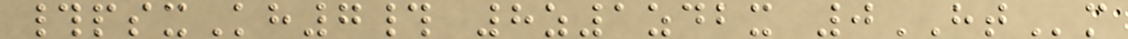#psxKh7# 8z1zdbx 0HTm
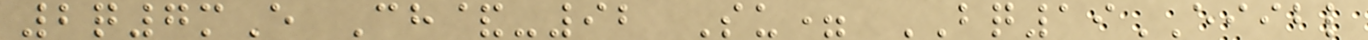2q7mE Ch&-92 Su= BQ19EIIBL
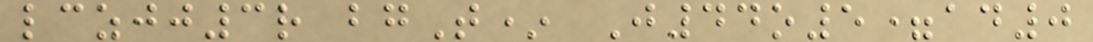lczjj3r bgT* J44o5=ad0
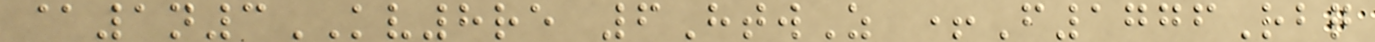@1n3KV8re 6HtwZ +F1776Rbq
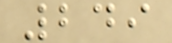249
